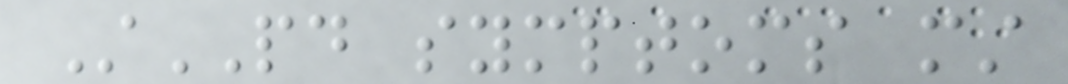StPD symptoms must
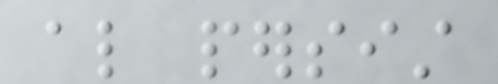also persist
